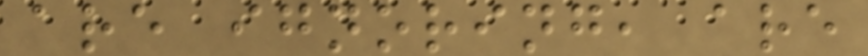are ignoring, are
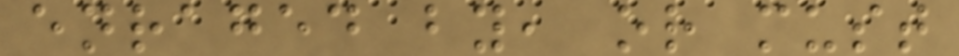enraged by, or must
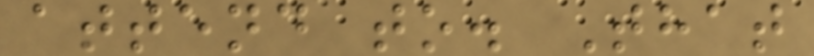attend to. That
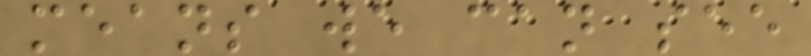means we can see
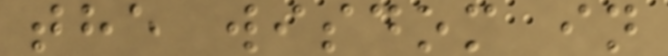the wisdom in
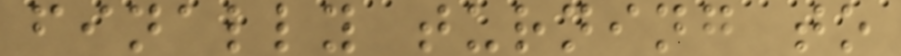finally turning to
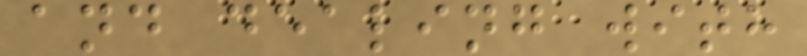and dealing with
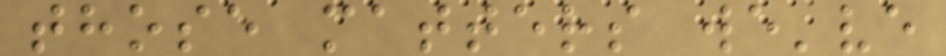those matters we've
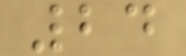24
